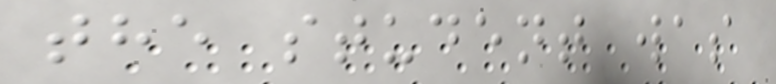the student was
